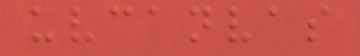uvcanvas
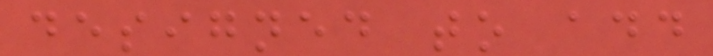designed to add
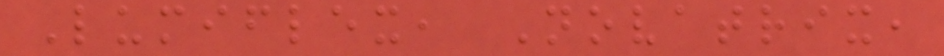Lumiflex, Novatrix,
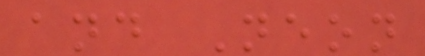and Neon
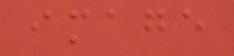image
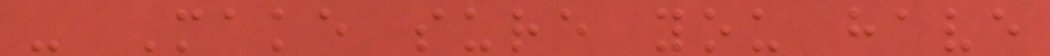- Make sure you have
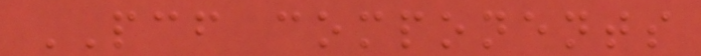PCF components
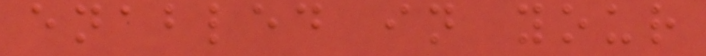enabled in your
